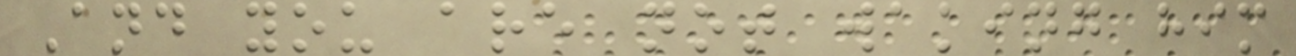And you are not waking him
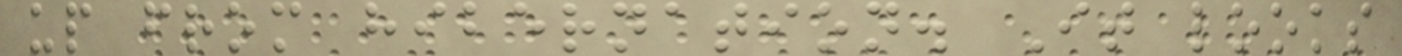up from hibernation. It looks
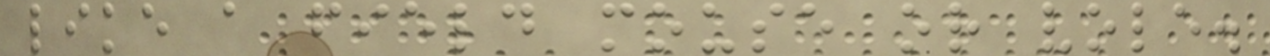like a field mouse or vole.
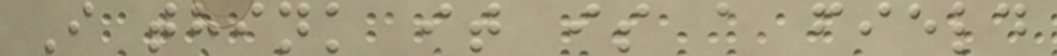I think it is a field
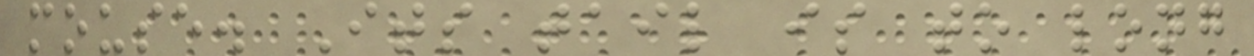mouse. Its tail is to long
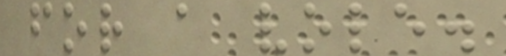for a vole.
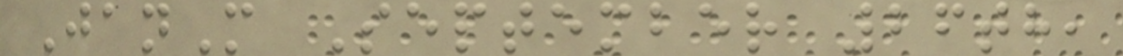JanM September 26th,
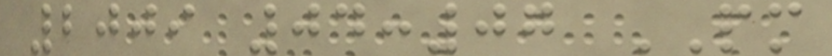2009 04:07 PM
